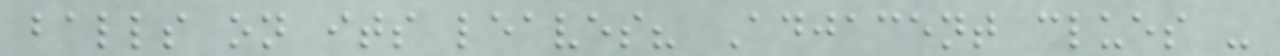balls on its leaves? Adjacent clues -
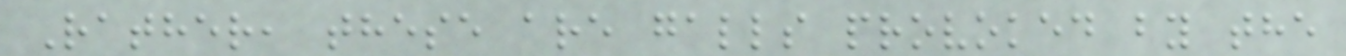Rather, these are galls provoked by the
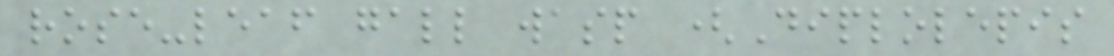rose-leaf gall wasp (Diplolepis
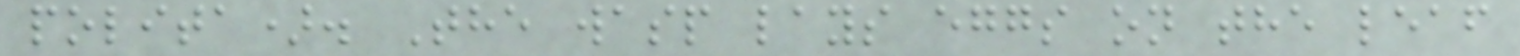polita). The wasp lays eggs on the leaf
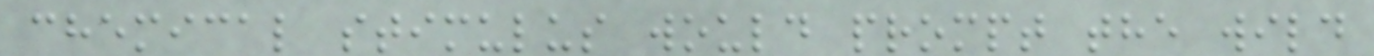chemical stimulus would prompt the wild
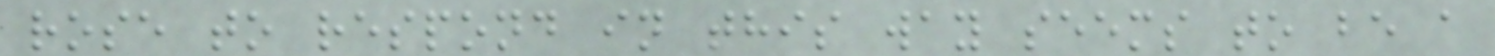rose to respond in this way seems to be a
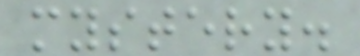mystery.
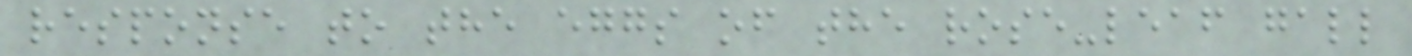response to the eggs of the rose-leaf gall
